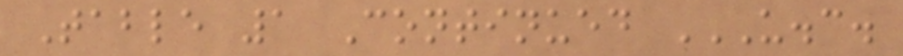Table 1 Continued U.C.
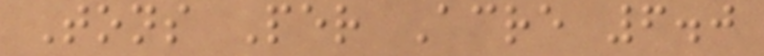Tons Per Acre 6.0
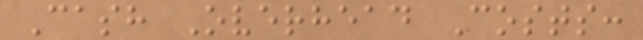Cash Overhead Costs:
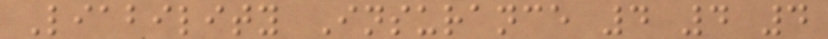Liability Insurance 4 4 4
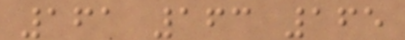161 163 165
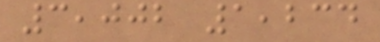3,002 1,234
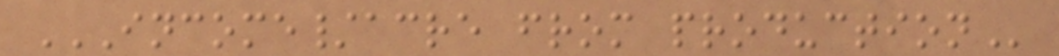INCOME/ACRE FROM PRODUCTION
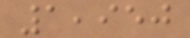1,950
